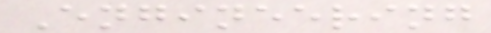Engineering
